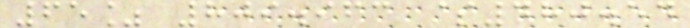65% 809.963 $480.54
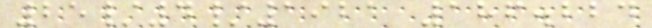25/4/1921 186.224
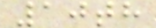10th
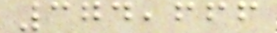374,666
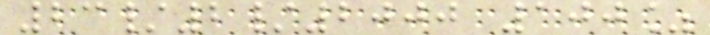23/2/2000 100%
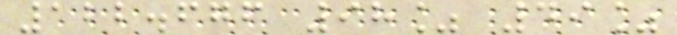122.676 98% 49%
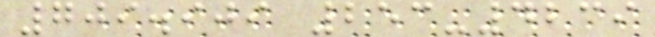709.909 253-4239
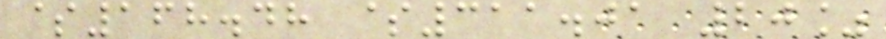$168.48 $311.01 20%
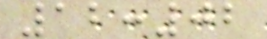12:02
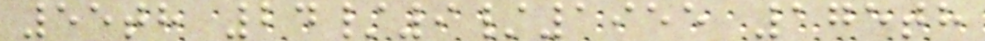55th 24/9/1955 175th
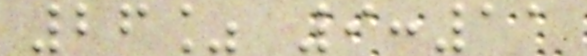26% 9:11
